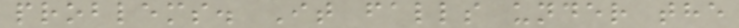problems. It falls under the
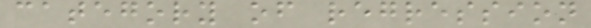category of regression
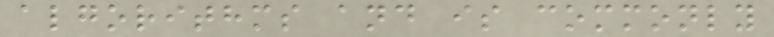algorithms and is commonly
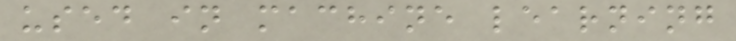used in machine learning
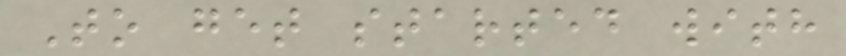To get started with
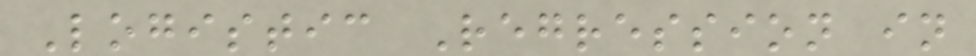Logistic Regression in
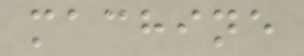machine
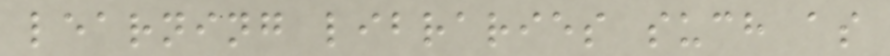learning libraries such as
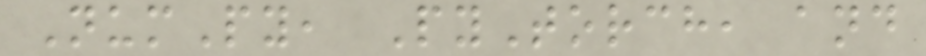NumPy, PyTorch, and
